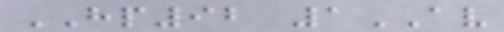HP92 1AV
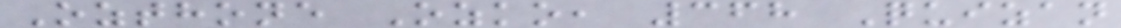Ozthone Ozko, 368 Quizan
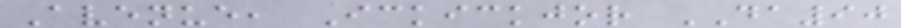Avenue, Ickickjor DA90
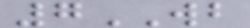7WB
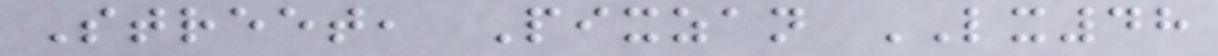Street, Pixzan LX48
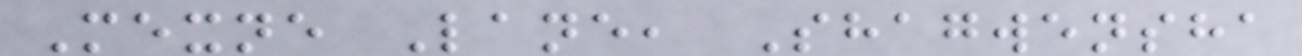Mexne Lane, Shagwensha
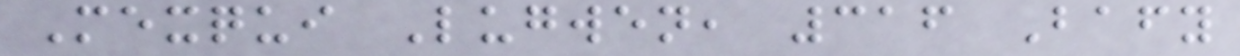Mexqui Lugwen, 316 Bafy
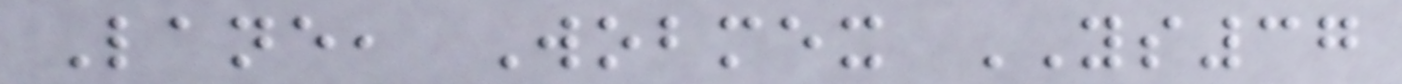Lane, Wobmex YS37
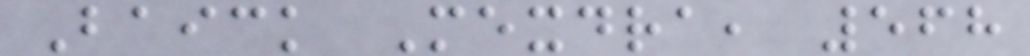Baick Mexdra, 568
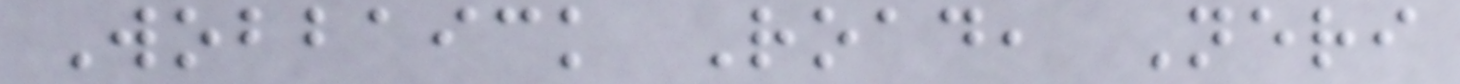Wobbaick Road, Neri
